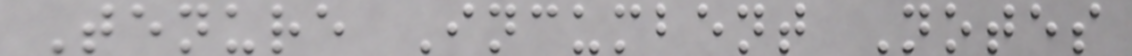Tenure Incumbent Notes
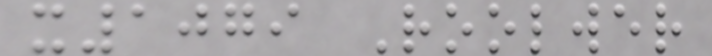x1079 Roolwer
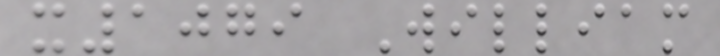x1079 William
